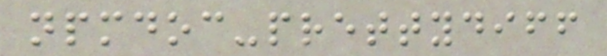npmdoc-prettydiff
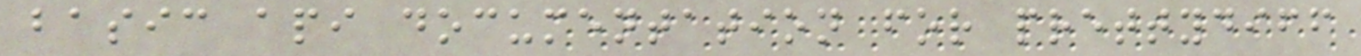basic api documentation for prettydiff
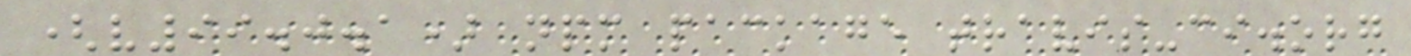(v99.0.1) npm package travis-ci.org
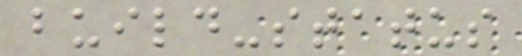build-status
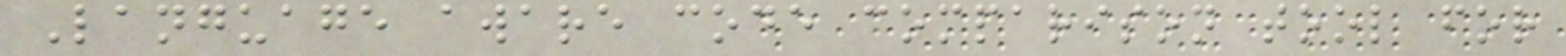Language aware code comparison tool for
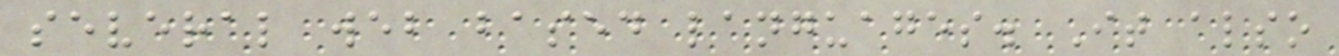several web based languages. It also
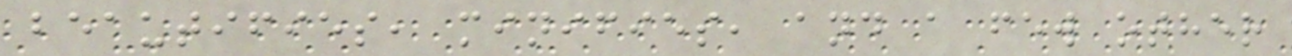beautifies, minifies, and a few other
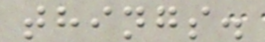things.
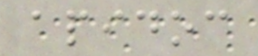apidoc
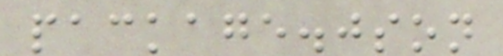package.json
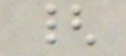{
